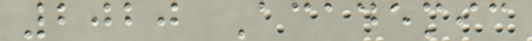2020 Academic
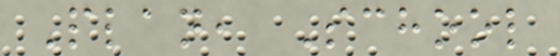Plan, School
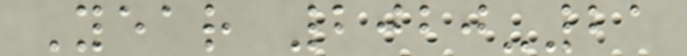Year 2020-21
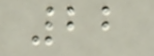22
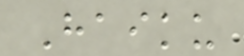Haiku
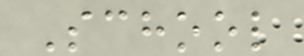School
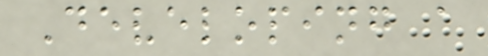Developing a
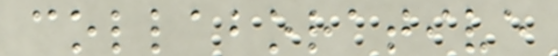collaborative
